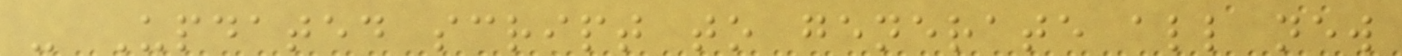- Updated script to generate all new
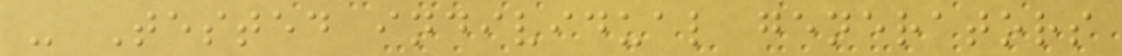- Tested individual generators
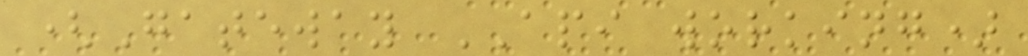(Gateway API working)
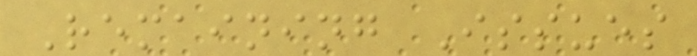Remaining Issues
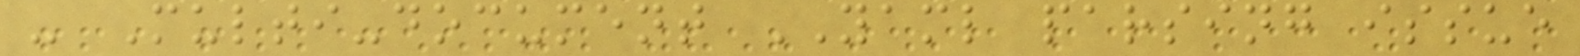- Multi-document YAML parsing issue
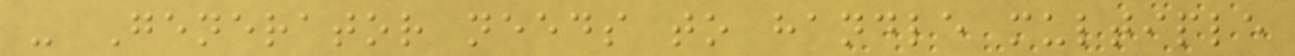- Generator needs to handle multiple
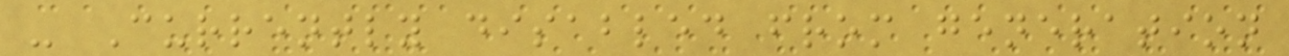- Currently disabled from generation
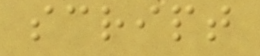script
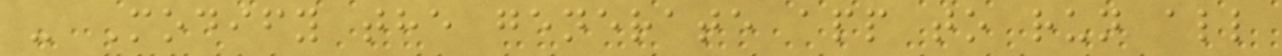- Modify the generate app to run all
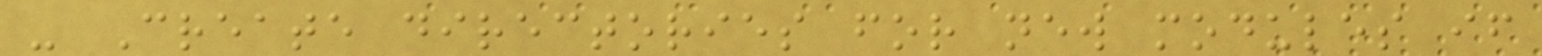- Create directories for new modules if
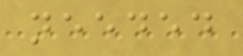needed
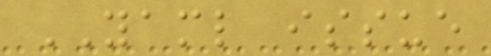YAML issue
